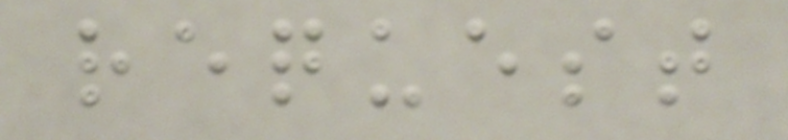request
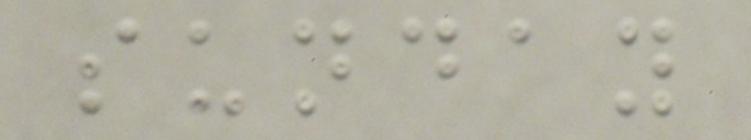sunday
